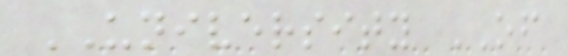UNIVERSITY OF
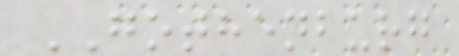GOTHENBURG
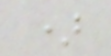)
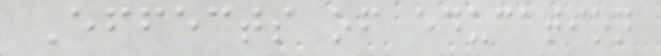Effects of education
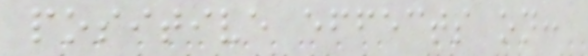positive effects on:
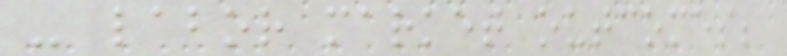- labor market outcomes;
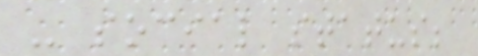- social status;
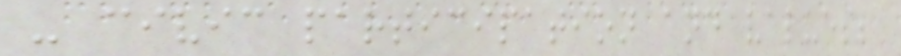- civic participation and values;
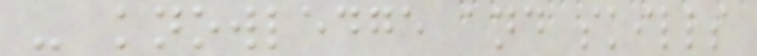- knowledge and skills
